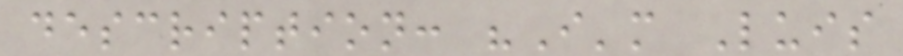description: "I'm Luis
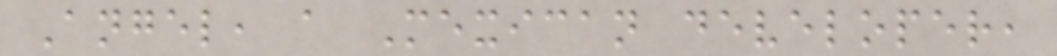Angel, a Mexican developer,
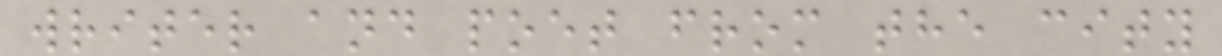writer and poet from the city
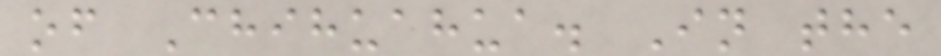of Chihuahua. In the
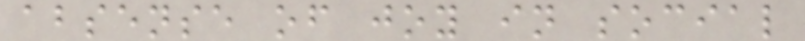absense of joy in social
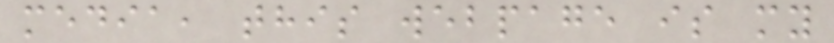media, this webpage is my
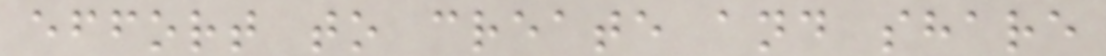effort to create and share
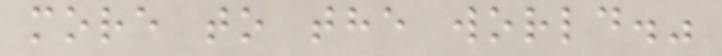more to the world."
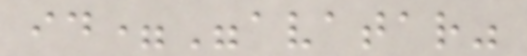id="avatar"
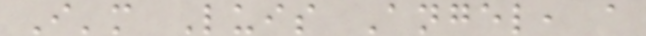I'm Luis Angel, a
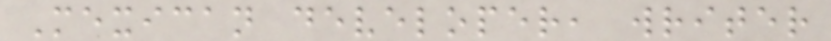Mexican developer, writer
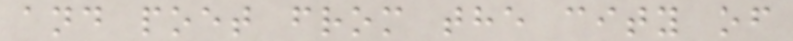and poet from the city of
